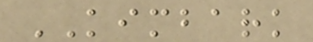KIMBARK
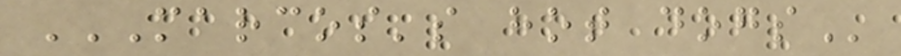MARCOS'S HOT DOGS
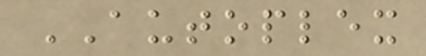AUTOPLEX
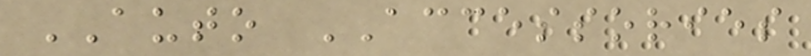AUTO ACCESSORIES
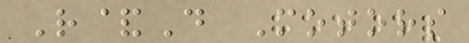R&D Motors
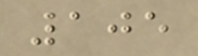105
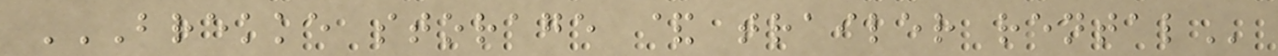BREKKE STORAGE & TRAILER RENTAL
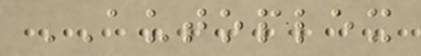AUTOPLEX
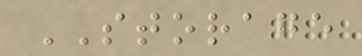STORAGE
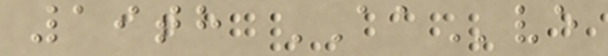19th AAve
